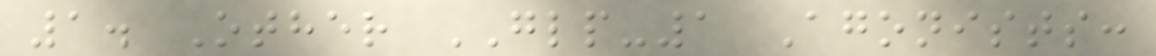1. Other GLP-1 Agonists:
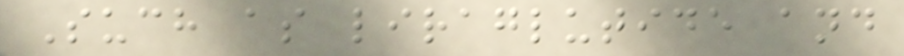Such as liraglutide and
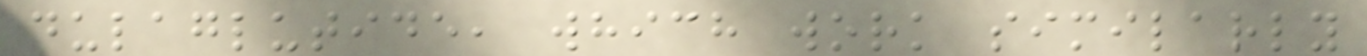dulaglutide, which work similarly
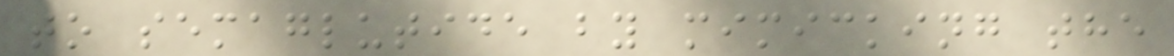to semaglutide by mimicking the
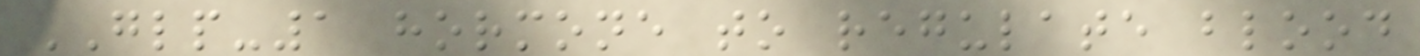GLP-1 hormone to regulate blood
